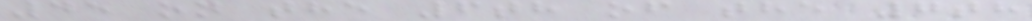45 on the 6th of the 7th
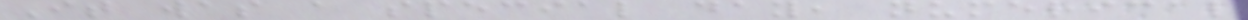It was a special day, numerical
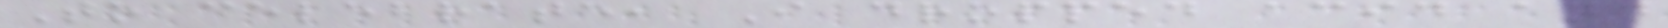To celebrate, I dropped acid and
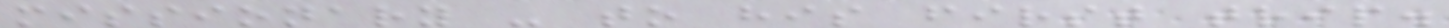missionary - to his first trip.
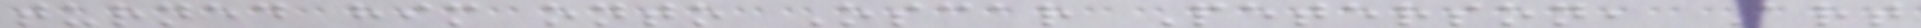turned him onto Oscar Peterson, Art
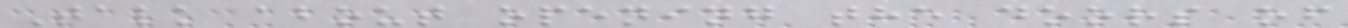Talk about opening the doors of
